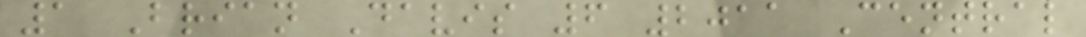1 Brian Davis 6 2011 Central
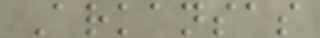Arkansas
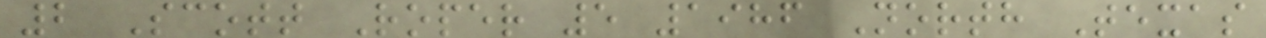2 Scott Roper 5 1986 North Texas
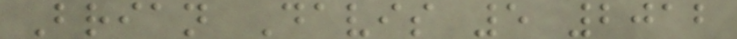Brian Davis 5 2012
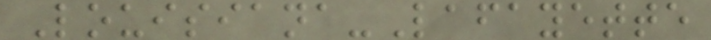Louisiana-Lafayette
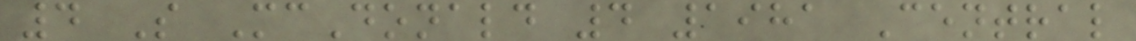4 S McDonald 4 1981 Central
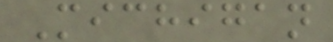Michigan
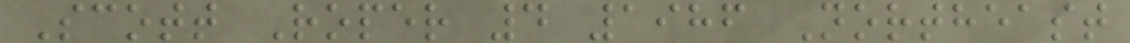Scott Roper 4 1986 Northeast
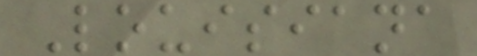Louisiana
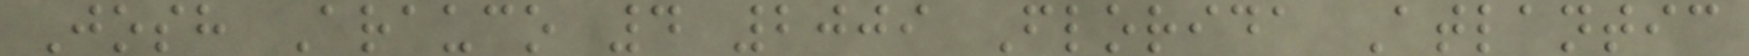Josh Arauco 4 2009 Florida Atlantic
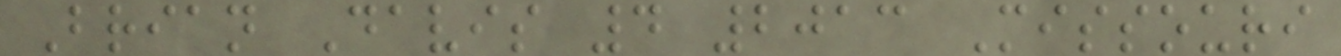Brian Davis 4 2013 Missouri
